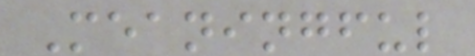Meaningful
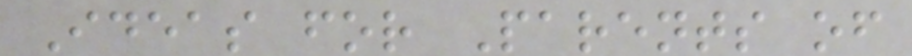Ideas for Parents of
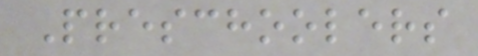Preschoolers
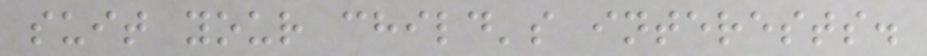suit your child's interests.
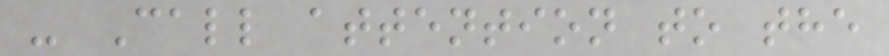- Call attention to the
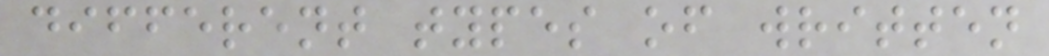different types of written
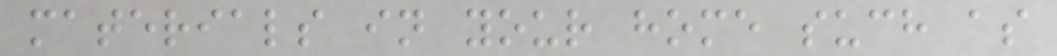materials in your home such as
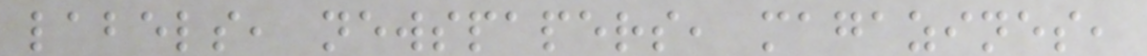labels, newspapers, magazines,
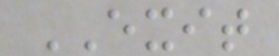EXIT
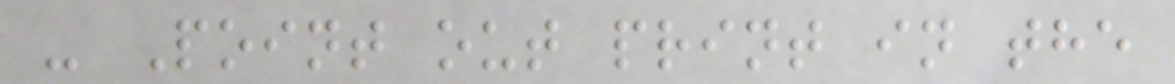- Point out print in the
